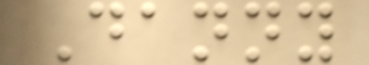Danny
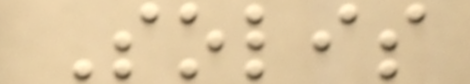Solis
